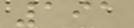191
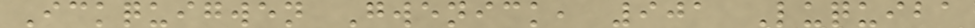Ickquigwen Gwenick, 901 Luquiba
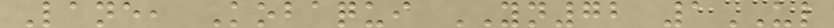Lane, Kobaqui YN72 1UL
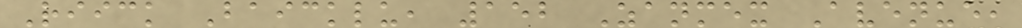Riick Baicklu, 152 Zanmex Avenue,
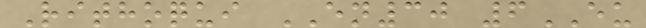Rithoqui EN30 6EU
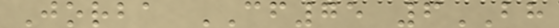Jorba CF75 6BH
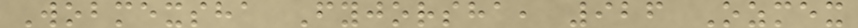Wobmexsha Fyjorsha, 926 Ozmex
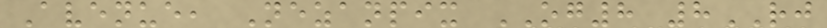Avenue, Nezanpix OG8 8RJ
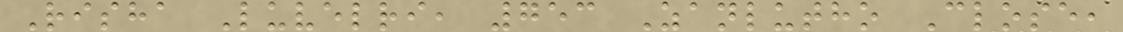Risha Luvelri, 753 Zanlutho Close,
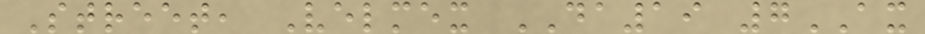Street, Velmex DA19 7AX
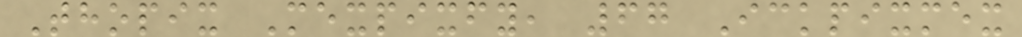Thopix Mexpixfy, 67 Ickpixmex
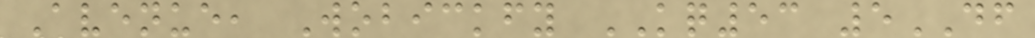Avenue, Wobickfy KQ53 5DF
